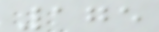175
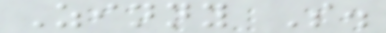Zinny S.
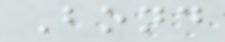Bond
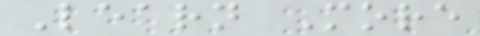Learn More
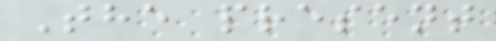The present
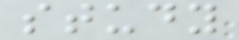study
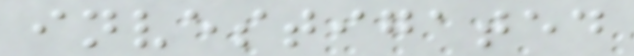investigated
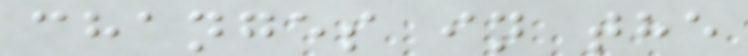changes in the
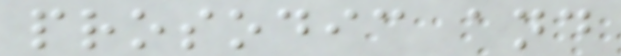prosodic and
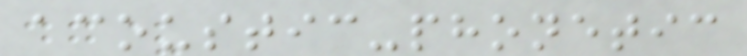acoustic-phonetic
